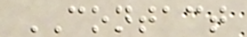CONTACT
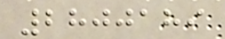2800189
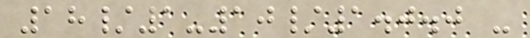18/1-10/1.0.0 -
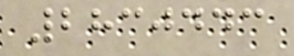2830443
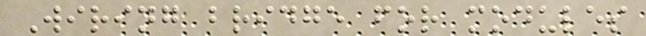Wiring bridge for modules
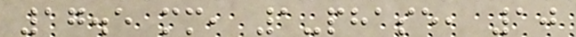17.5 mm, 1-phase, 10
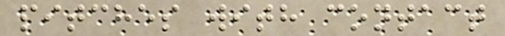pitches with contact
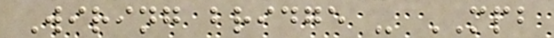Wiring bridge - MPB
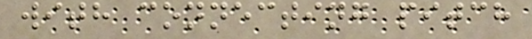with connecting pitch
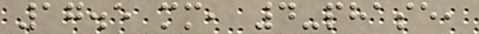17.5 mm, 4-phase,
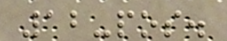12-pos.
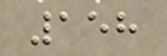158
